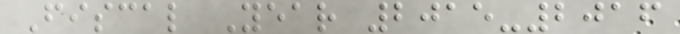Fiscal Year 2015-2016
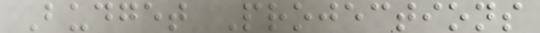Budget Projections
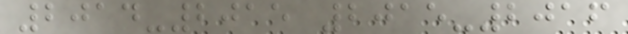2014-2015 2015-2016
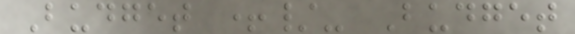Budget +/- Budget
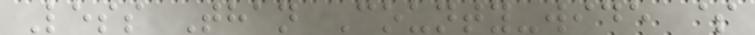Less Than County-wide $
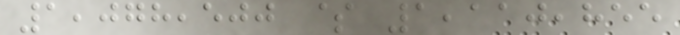1,078,500 $ 1,110,855
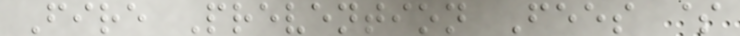Fire Prevention Fees $
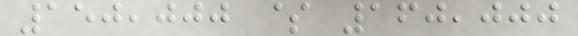150,000 $ 160,000
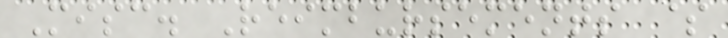Misc. Reimbursements $
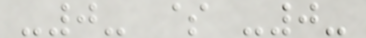-0- $ -0-
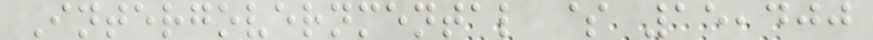Intergovernmental $ 15,400
